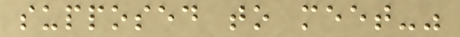supposed to meet-"
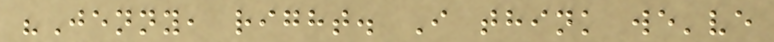"Jenny, right. I think we've
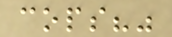cops?"
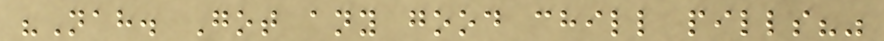"Nah. Got any good chill pills?"
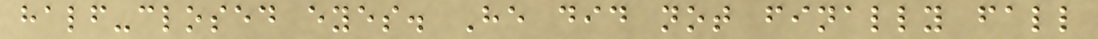half-closed eyes. He did not finally fall
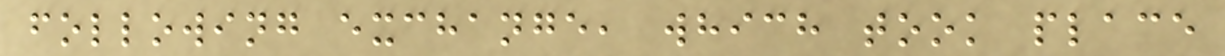following exchange, which took place
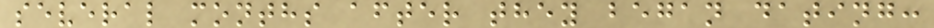several months after they began dating:
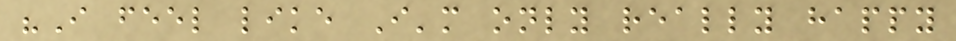"I feel like I'm only really happy
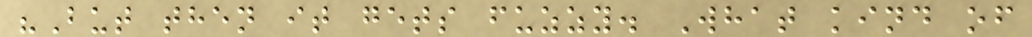"But then it gets fuzzy. What kind of
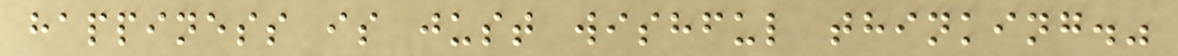happiness is just wishful thinking."
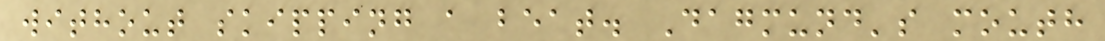without skipping a beat. Dagmund's mouth
